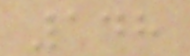148
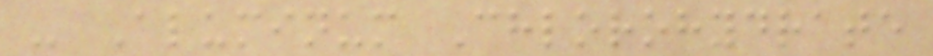- Aluminum Chlorohydrate
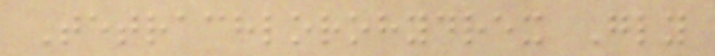Tetrachlorohydrex Gly
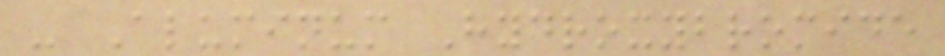- Aluminum Hydroxybromide
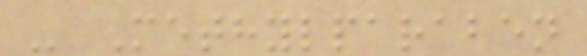- Methylparaben
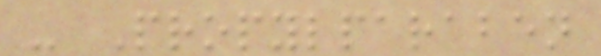- Propylparaben
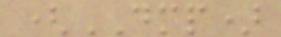(DMP)
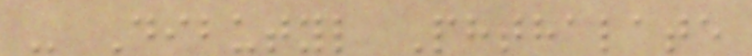- Dibutyl Phthalate
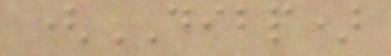(DIBP)
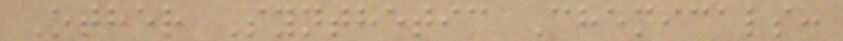Other Synthetic Chemicals:
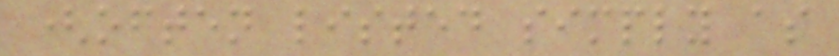(often listed simply as
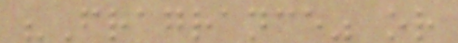"Fragrance" or
